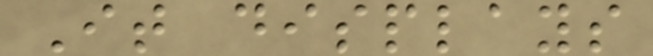It displays
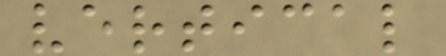vertical
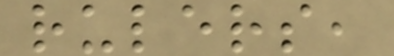rulers,
